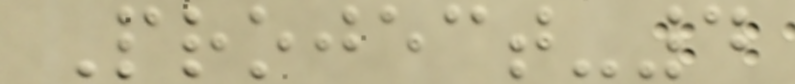Project-4
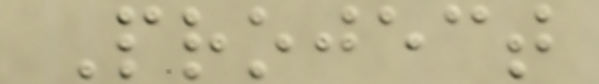Project
